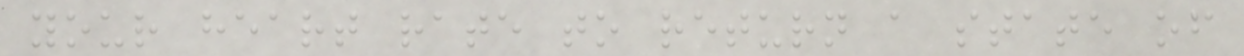your heart rate to return a state of
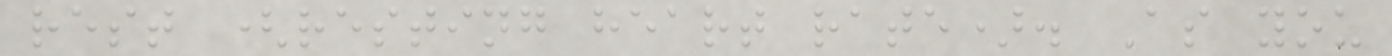rest (resting heart rate). As you
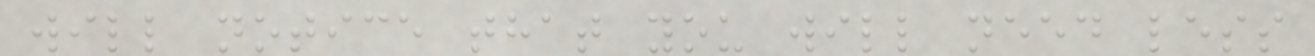will notice that you will need less
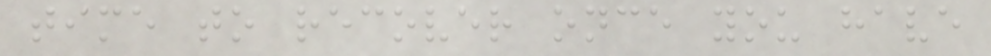time to recover once you have
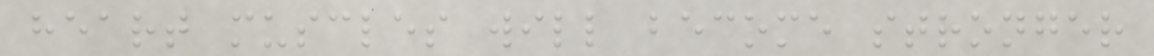heart muscles will become stronger
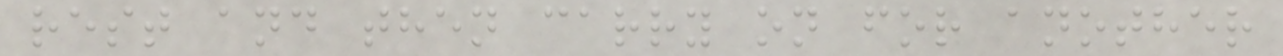rest and then carry on for another
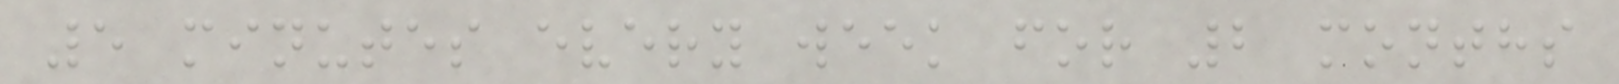5 minutes every week for 2 months
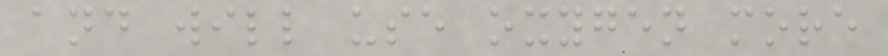and will use oxygen more
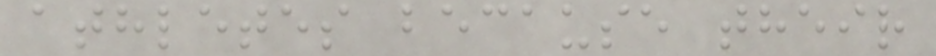athletes because their
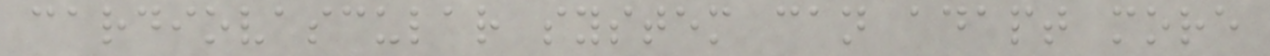cardiovascular system can adapt more
